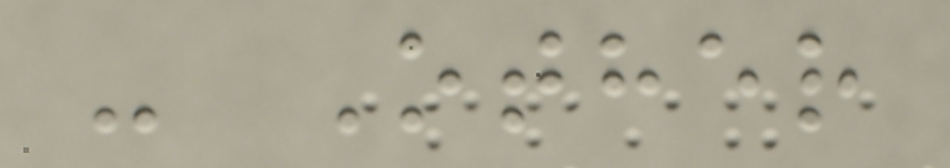- Other
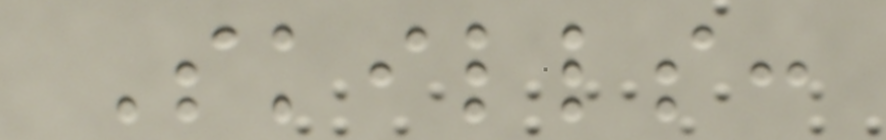Skills:
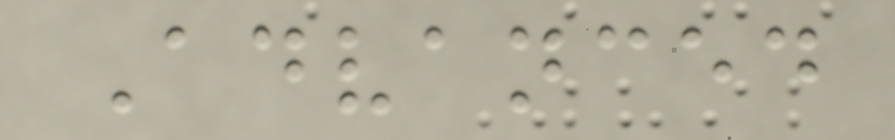Advanced
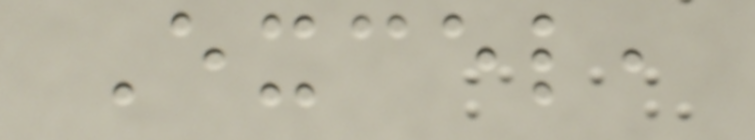Excel,
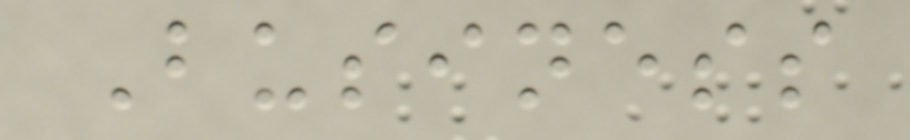Business
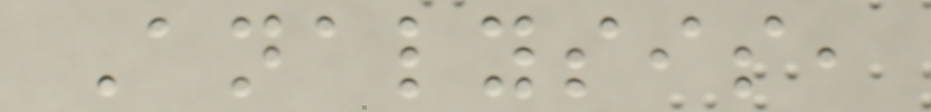Analysis,
